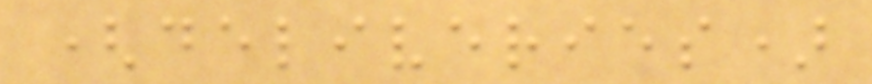(deliveries)
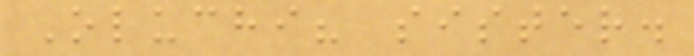Oluchi? sister.
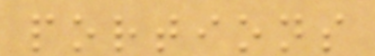portions
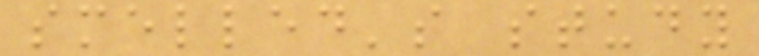smelled's study
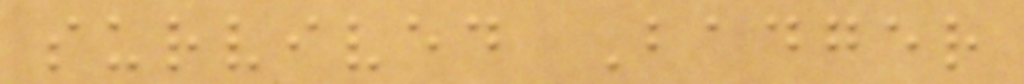survived Badger
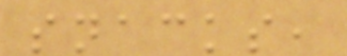snacks,
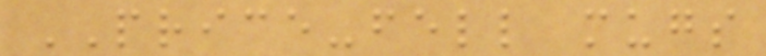PRICE-fell mugs
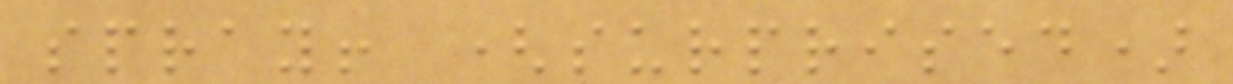spray! (surprised)
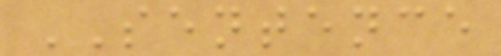SENTENCE
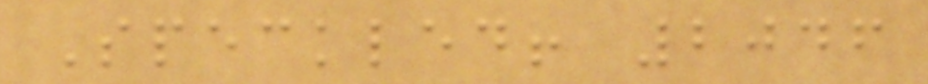Speckled! 2046
